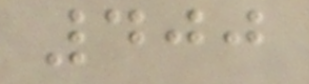400
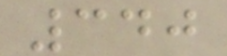340
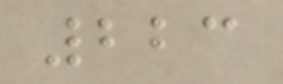223
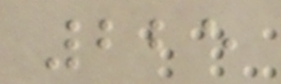225
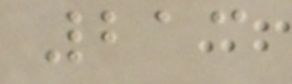213
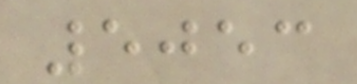5053
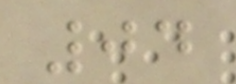04
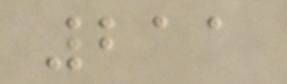211
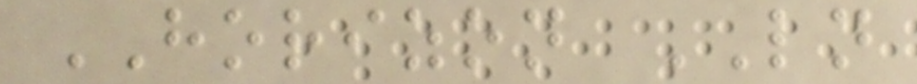HORIZON LN
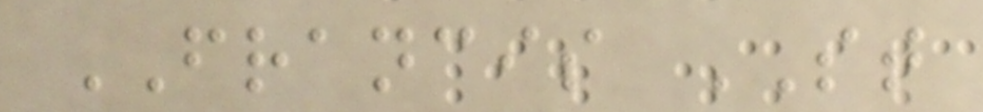FRANCIS ST
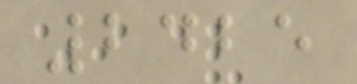2425
